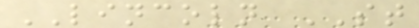LINCOLN ST
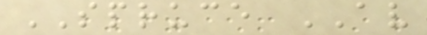SPRUCE AV
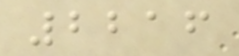2216
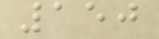150
